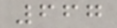667
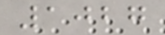1027
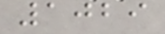1029
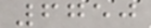6750
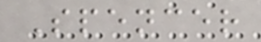Spencer
